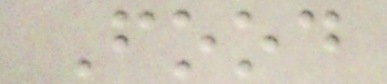Food
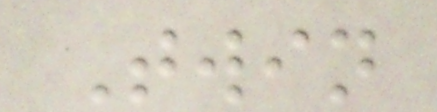Twin
